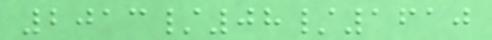2013/08/1610
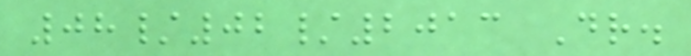08/02/2013 Dr.
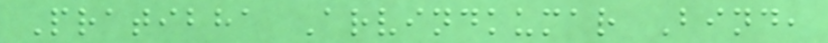Pratibha Arvindkumar Bind,
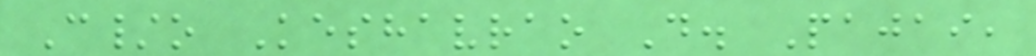C/o Keshavrao D. Pajai,
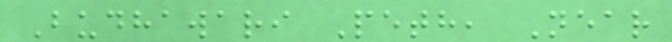Budhawari Peth, Near
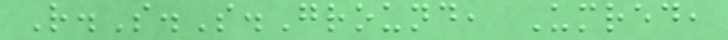R.S.S.Ground, Umred,
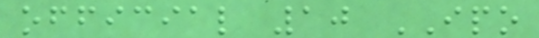official 10 IPO
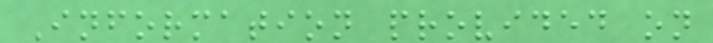Information provided on
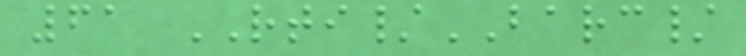61 RTI/BARC/
